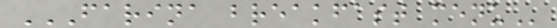FARINA BREAKFAST MENU
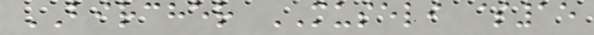BIRCHER MUSELI $15
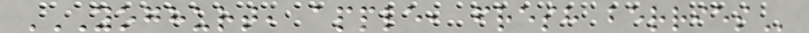YOGHURT, APPLE, FRESH BERRIES
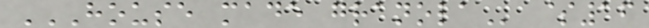HOUSE MADE GRANOLA $16
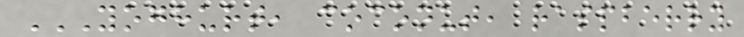YOGHURT, COCONUT, RASPBERRY
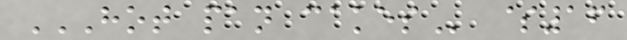HOT PAN CAKES $16
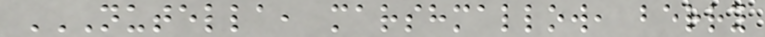NUTELLA, MARSHMALLOW, BERRY
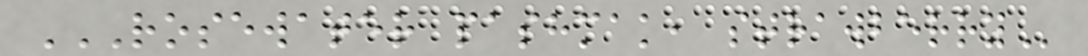ROSEWATER PASHMAK, STRAWBERRY
